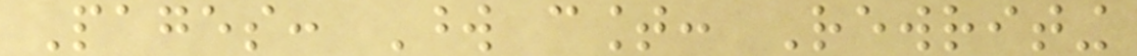Pages: Word count: Rewriting
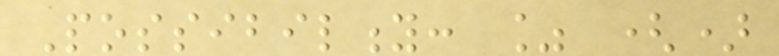Possibility: % ()
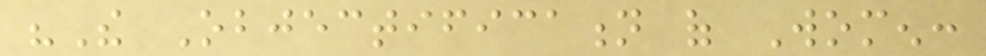"The Objectification of Women:
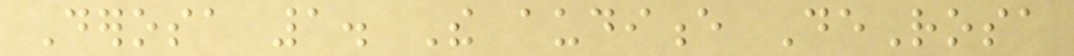Derosa 1. The audience DeRosa
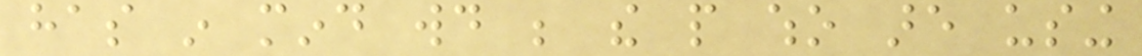has in mind would be the people who are using
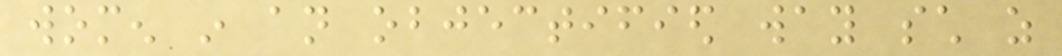women in an objectified way such as
